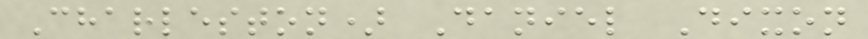Charleston) Daniel Dixon
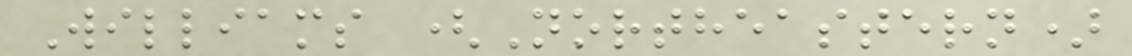Williams (Northeastern)
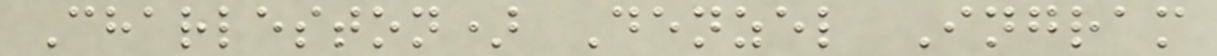Charleston) Denzel Ingram
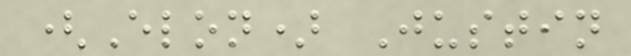(Elon) Justin
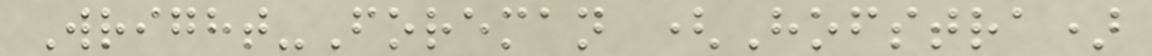Wright-Foreman (Hofstra)
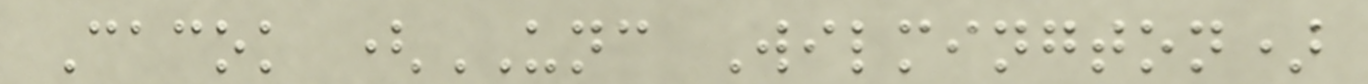Cacok (UNC Wilmington)
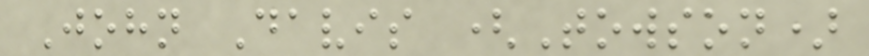John Davis (Towson)
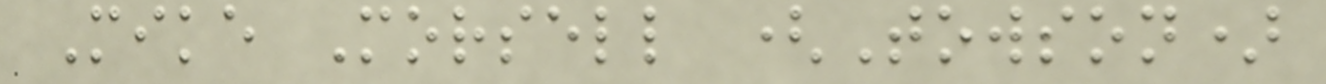Mike Morsell (Towson)
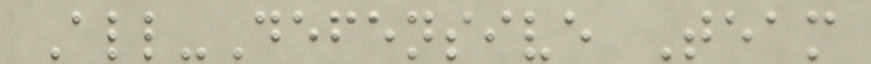All-Defensive Team
